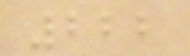222
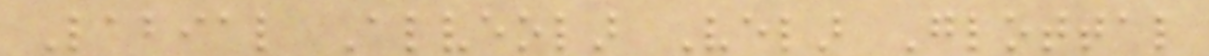Labial Alveolar Velar Glottal
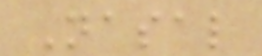Nasal
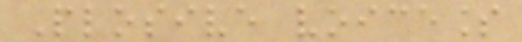Plosive voiceless
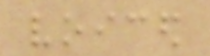voiced
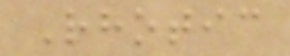Rhotic
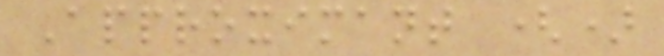Approximant ()
